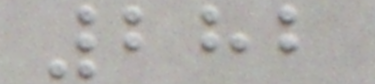282
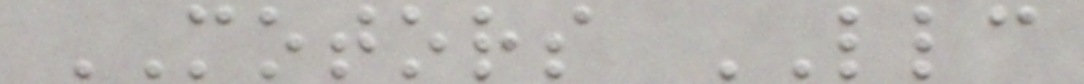MOTORS LLC
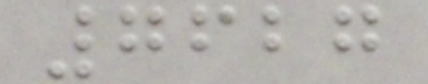7627
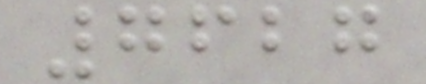7627
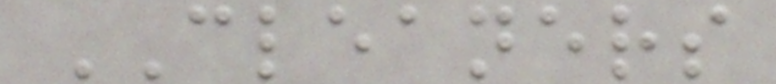CLEANERS
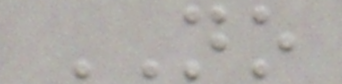NO
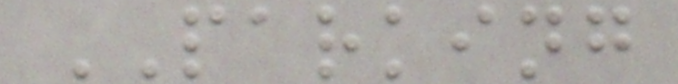PARKING
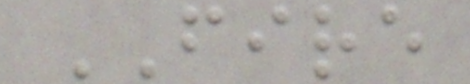FIRE
